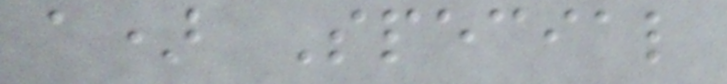a) Special
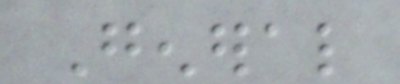General
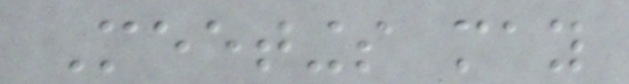Meetings may
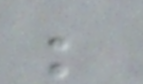be
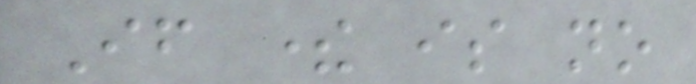If there is no
